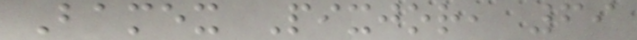Bamex Pixjor, 69
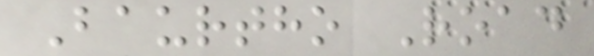Baurtho Road
